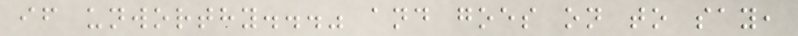if unworthy..." and goes on to say,
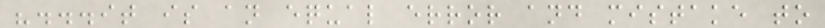"...it is an equal error and mistake to
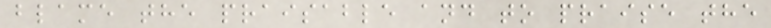blame the praisable and to praise the
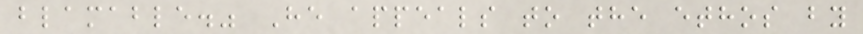blamable." He appeals to the ethos by
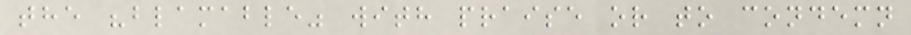the "blamable" with praise or to condemn
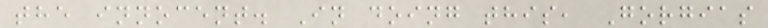the innocent. In doing this, Gorgias
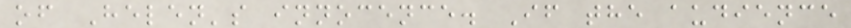of Helen's innocence. If the audience
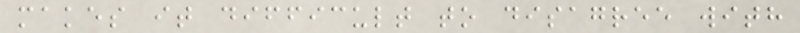makes it difficult to disagree with
